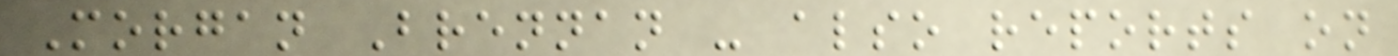Morgan Brennan - also reports on
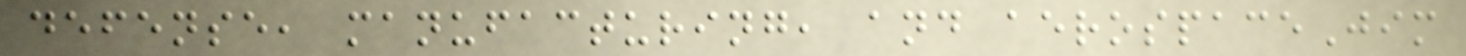defense, manufacturing, and aerospaceJim
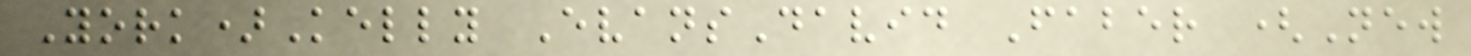York)Kelly EvansDavid Faber (New
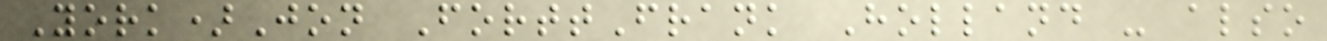York)Jon ForttFrank Holland - also
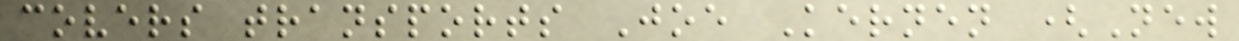covers transports Joe Kernen (New
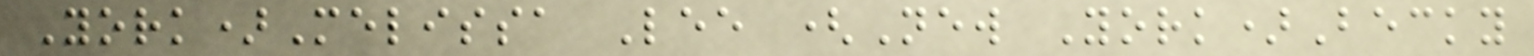York)Melissa Lee (New York)Becky
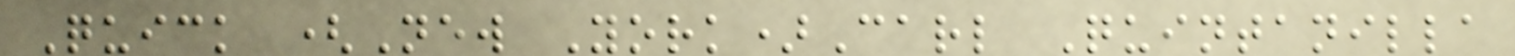Quick (New York)Carl Quintanilla
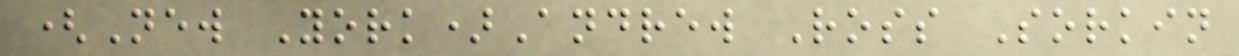(New York)Andrew Ross Sorkin
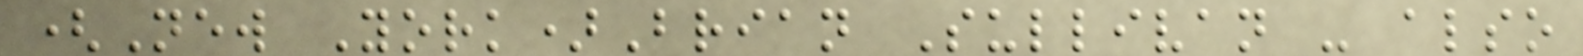(New York)Brian Sullivan - also
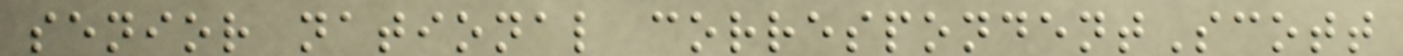senior national correspondentScott
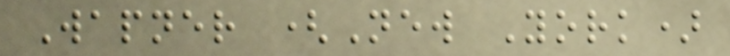Wapner (New York)
